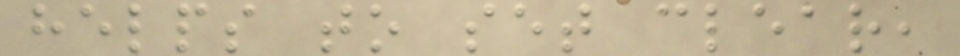helps to set clear,
